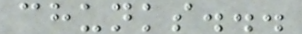chunks...
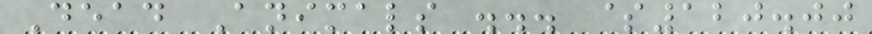Dead Animals ... $120.00
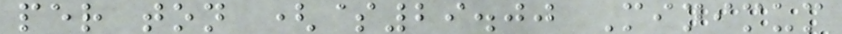per ton ($29.00 Minimum
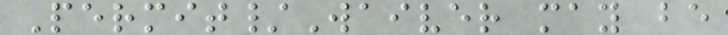Permit/Waiver may be
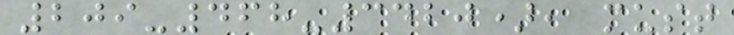209-468-3420), must
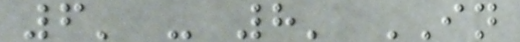6' - 8' IN
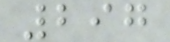297
